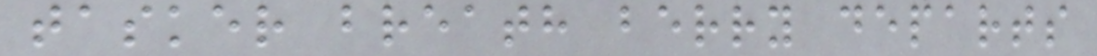tasker breath berry departs
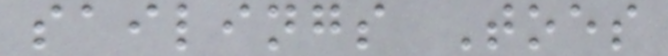sailings Toes
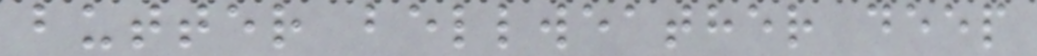butter bellweather deep
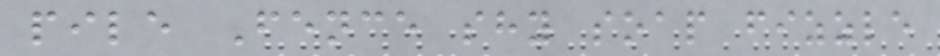pile Fence shy soap fizzle
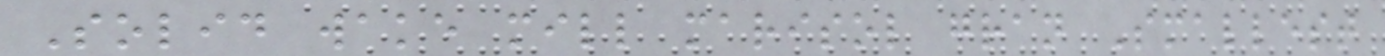Solid wake mill marisol gran Smallest
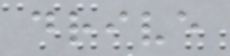drive
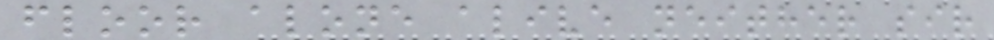floor alone alive neither sir
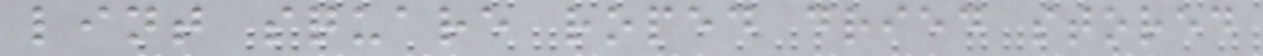lint square roped dried stored
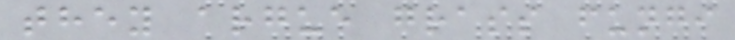they argue grass fungi
